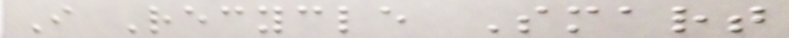I Recycle Smart
